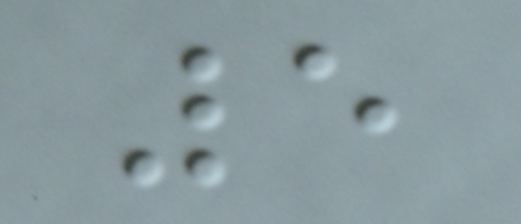5
